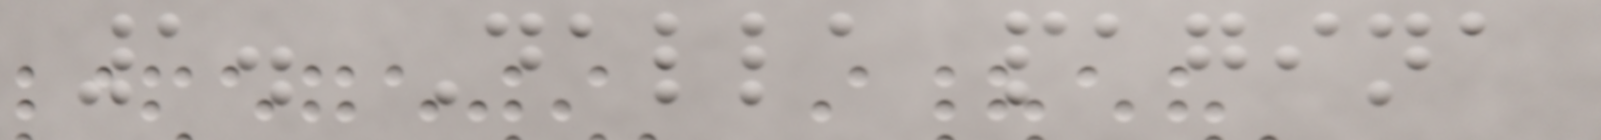1. Dalla pagina
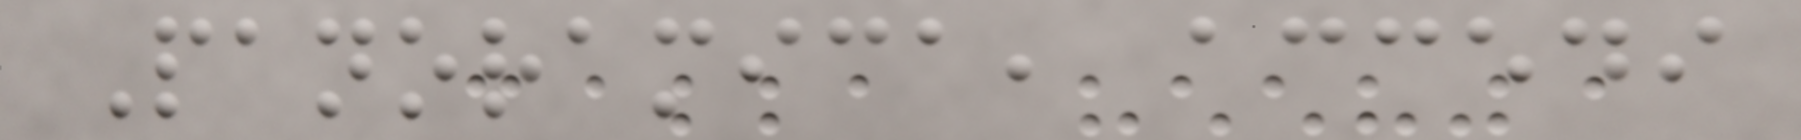Panoramica, accedi
